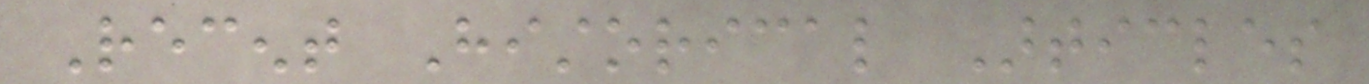Recent Historical Articles
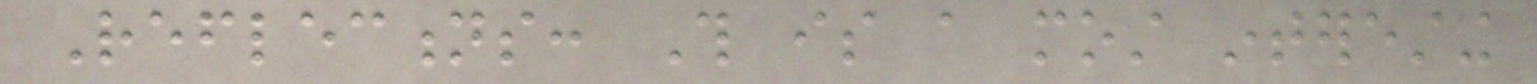Reflections: This is a most interesting
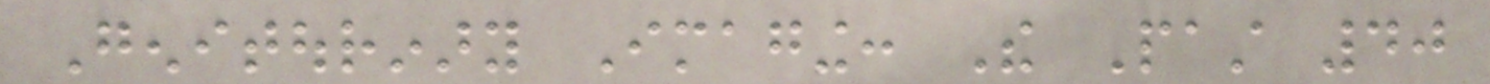Genitourinary Imaging: The Past 40
